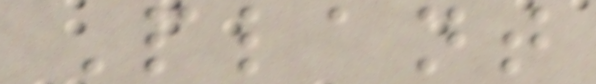Plant
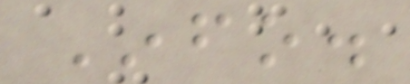Info.
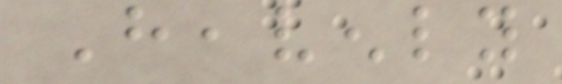Heavenly
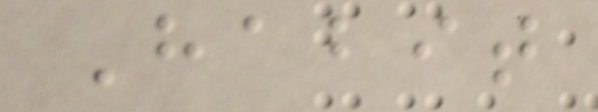Habit
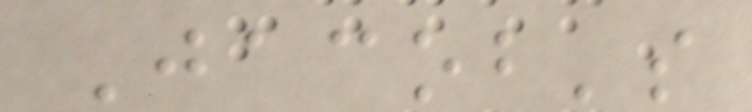Jacob's
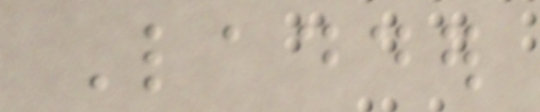Ladder
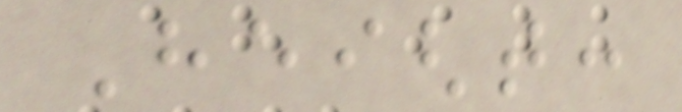Height:
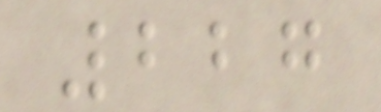227
